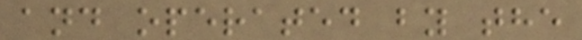and operated by the
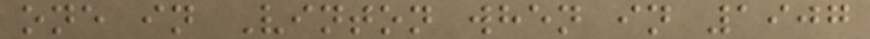one in Vinton when in 1907
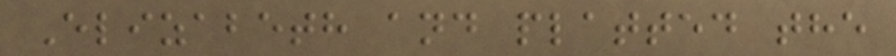Elizabeth and platted the
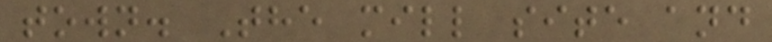town. The mill site and
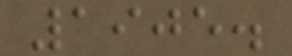1905.
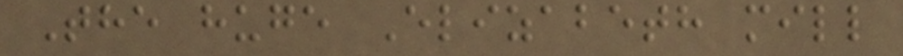The huge Elizabeth mill
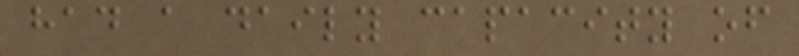had a daily capacity of
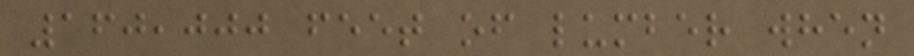160,000 feet of lumber when
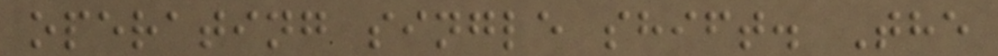operating single shift. The
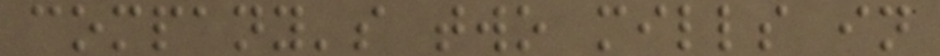company's two mills in
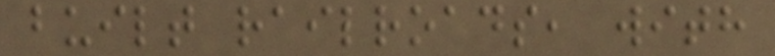built railroads, with
